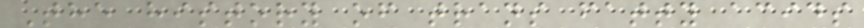The history of trans fatty acids
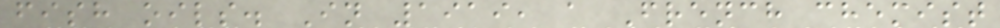fish oils. In 1919, a French chemist
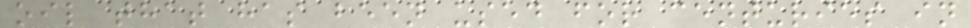oil that has been used for centuries in
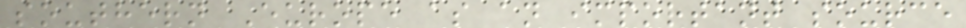southern Europe as an important source
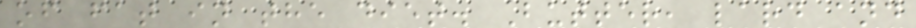of fat in the diet. Butter, lard and
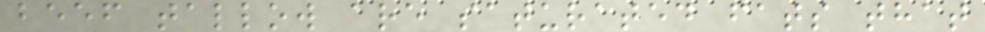beef tallow are saturated fats that
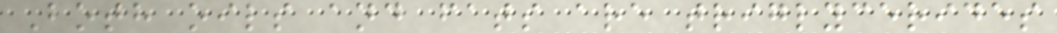Both oils and fats are triglycerides
